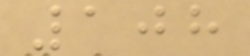108
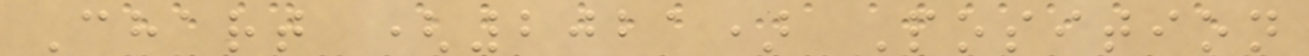Chart (2021) Position
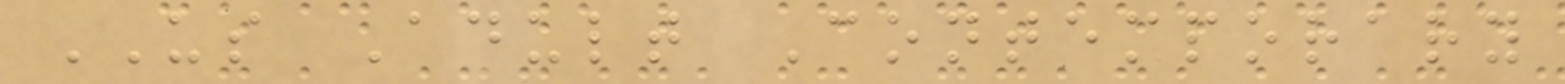US Adult Contemporary
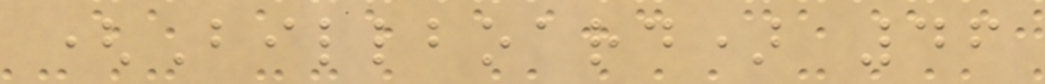(Billboard) 46
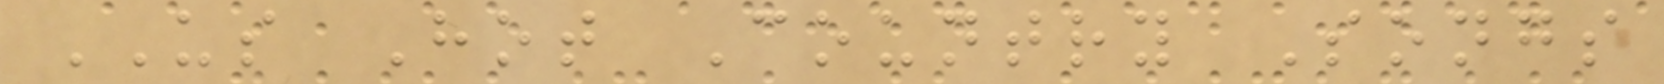US Hot Country Songs
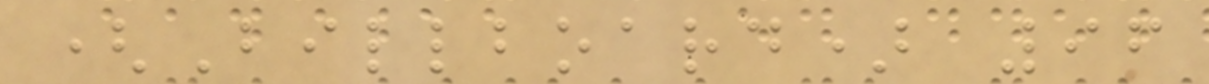(Billboard) 96
